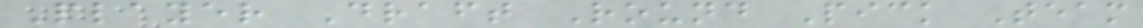Player Draft Round Pick Team
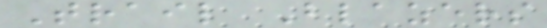Trail Blazers
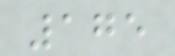175
